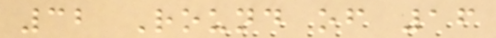32 Round of 16
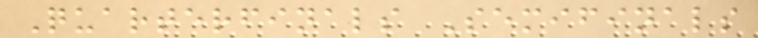Quarterfinals Semifinals
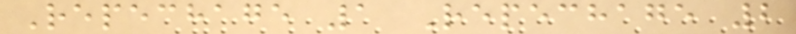Repechage 1 Repechage 2
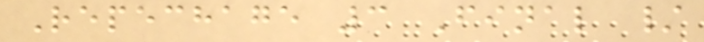Repechage 3 Final /
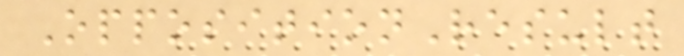OppositionResult
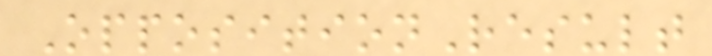OppositionResult
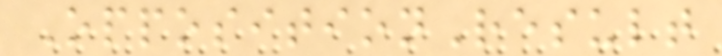OppositionResult
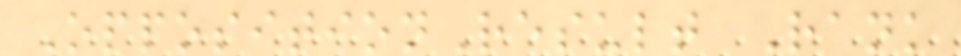OppositionResult Rank
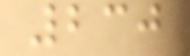230
